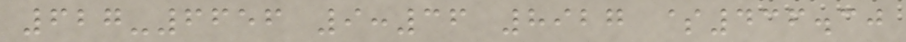627-6656 9:36 8927 $436.30
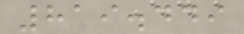819.449
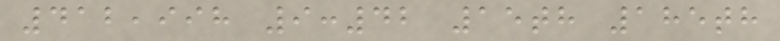412,998 9:42 15th 185th
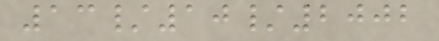13/10/2002
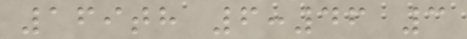169th 6:46 3
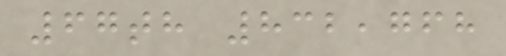67th 832,768
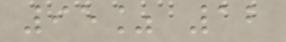95% 12
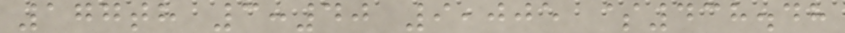177th 3:40 9,005 $438.48
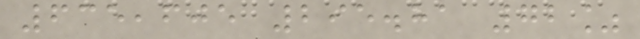635,605 295.81 72%
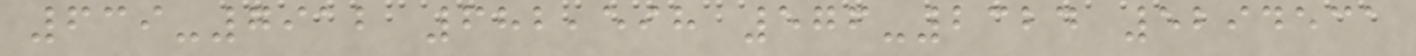639-7912 682,598 576-2324 5294531
